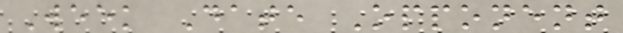Week Date Opponent
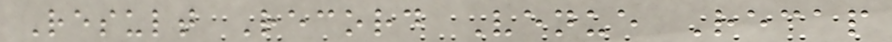Result Record Venue Recap
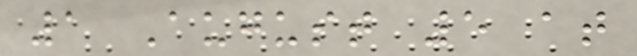1 August 5 at
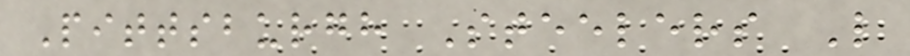Pittsburgh Steelers L
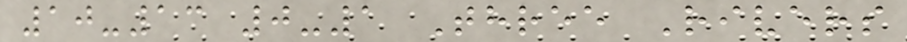10-13 0-1 Three Rivers
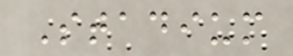Stadium
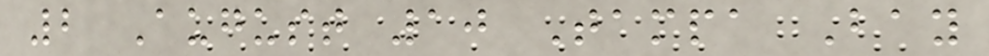2 August 10 Tampa Bay
